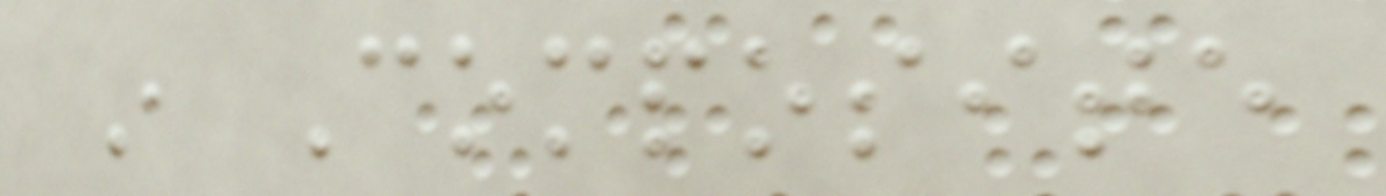in Composite
